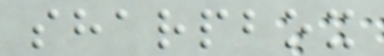sharpbox
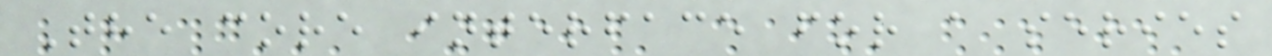The core interface for a series
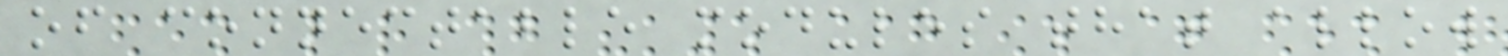of connectable modules that allow
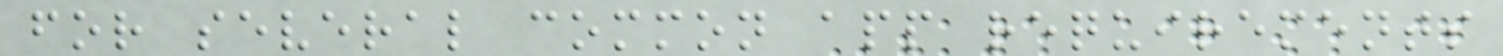for several common app requirements
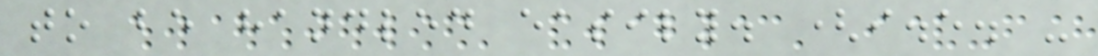to be handled easily. (i.e. -
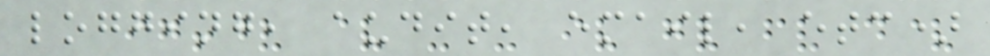logging, audit, email, etc)
